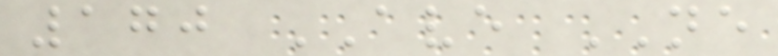170 AVE NE
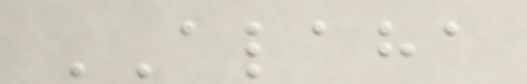ALAHA
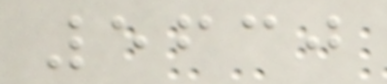5630
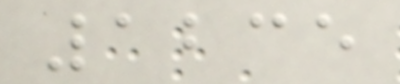1235
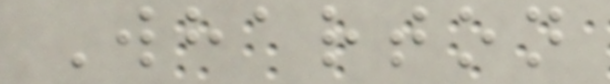Wharton
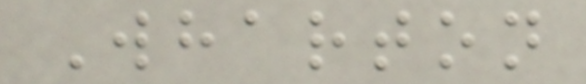Wharton
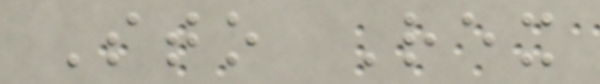Sto Rex
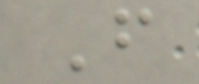F
